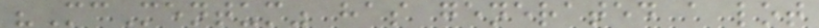"McMentum" has generated a lot
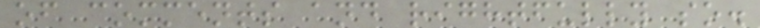of comments and rightfully so.
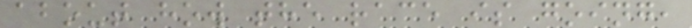about how the race is going,
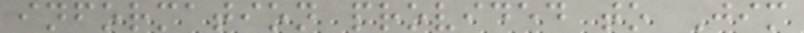information provided to Jim
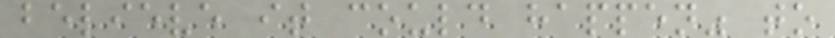believe it could happen" to
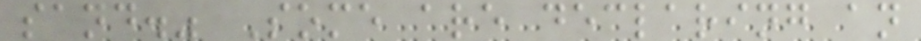sand." Some are declaring an
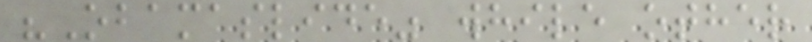"Obamaslide" while other
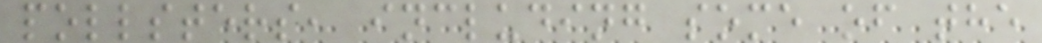pollsters, including some of the
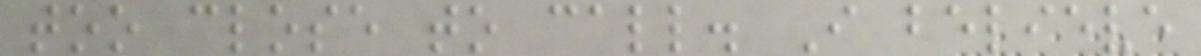too close to call. I believe
